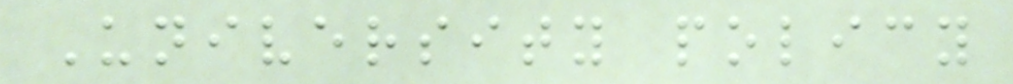University policy
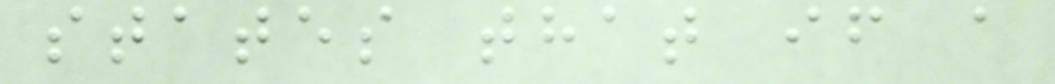states that if a
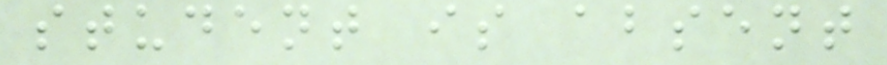student is absent
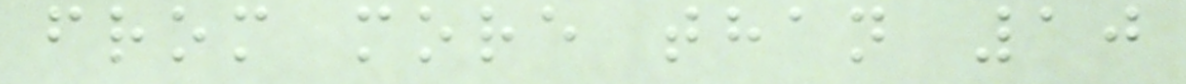from more than 10
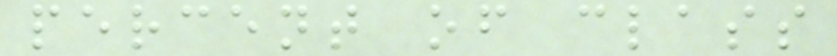percent of class
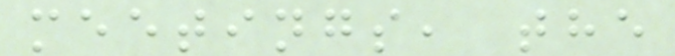meetings, the
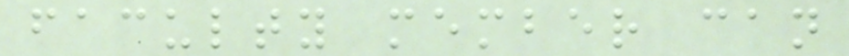faculty member can
